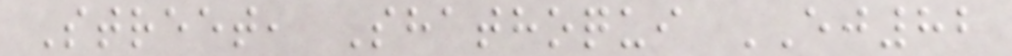Street, Shathoqui EJ82
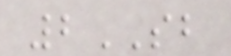2SB
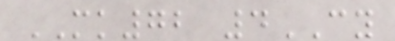MK72 4CY
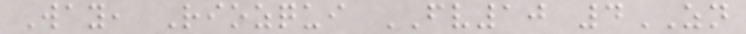Way, Riozqui FV10 4ZN
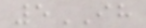5IH
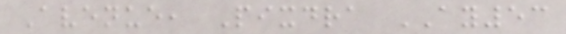Avenue, Pixdra AY53
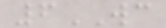6WC
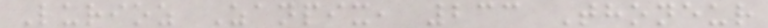Lurioz Zanpix, 233 Thoneur
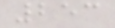253
